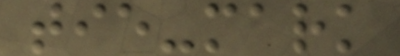tie-mark
